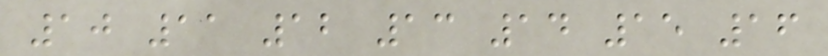10 11 12 13 14 15 16
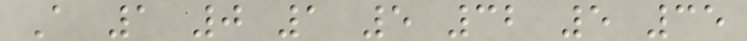A 1 0 1 5 32 5 35
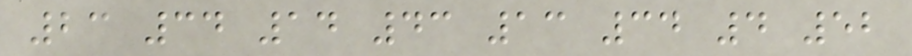23 34 14 43 13 34 4 52
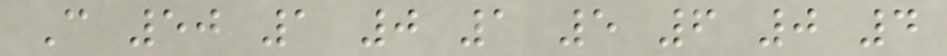C 50 1 0 1 5 6 0 4
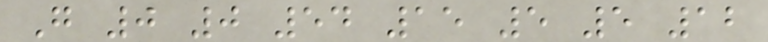G 0 0 54 15 5 5 12
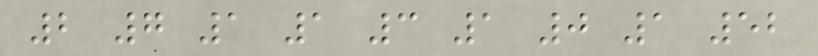2 7 1 1 3 1 0 1 52
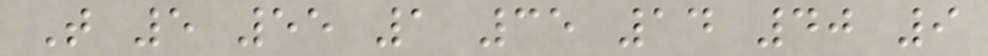T 5 55 1 35 14 40 9
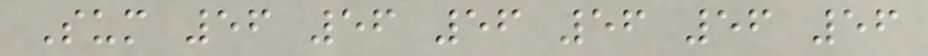Sum 56 56 56 56 56 56
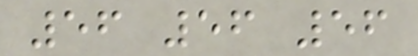56 56 56
